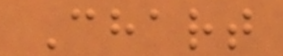Chart
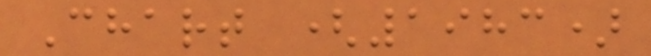Chart (1983)
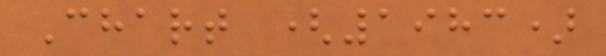Chart (1983)
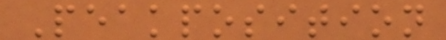Peakposition
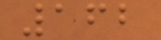162
